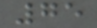75
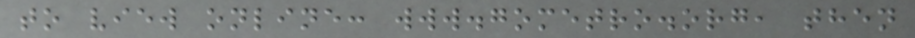to view online: www.gometro.org, then
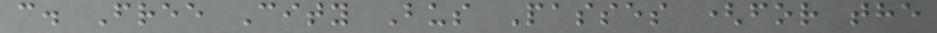c. Free City Bus Passes (for the
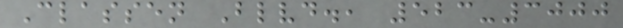Classen Blvd., 523-3000
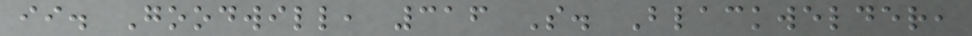ii. Goodwill, 316 S. Blackwelder,
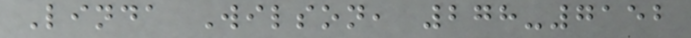Linda Wilson, 278-7152
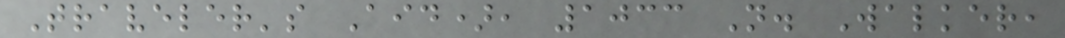Traveler's Aid), 1033 N. Walker,
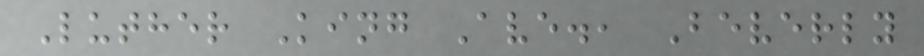Luther King Ave., Beverly
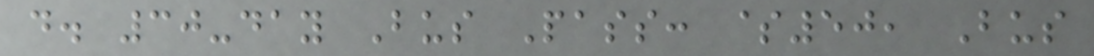d. 30-day Bus Pass: $50, Bus
